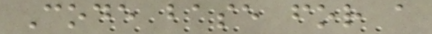Code base for a
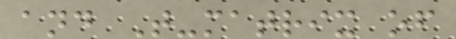and T-matrix of
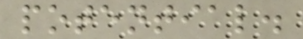potential.
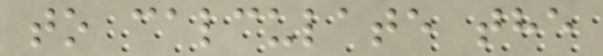to calculate the
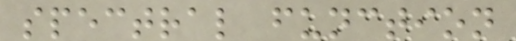spectral function
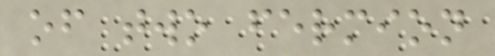of two fermion
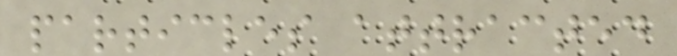particles attracted
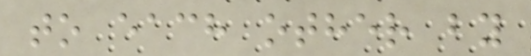to each other by
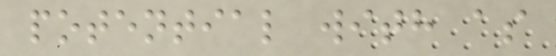potential with as
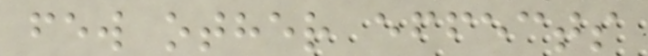few other effects
